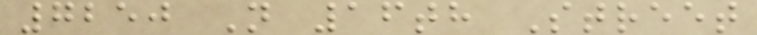7250 N 16th Street
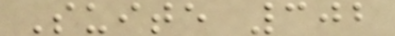Suite 302
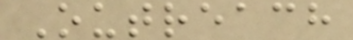Outreach
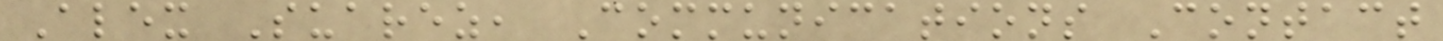Alex Suarez, Communications Contact
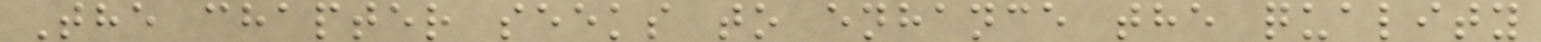The chapter seeks to enhance the quality
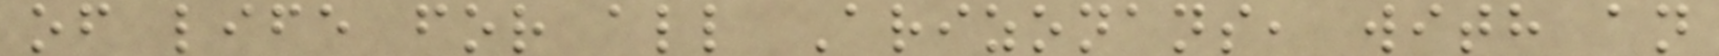of life for all Arizonans, with an
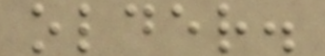older.
